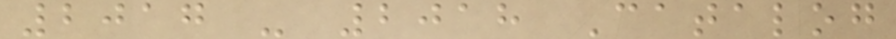2017 - 2018 Catalog
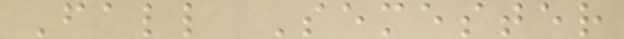Fall Semester
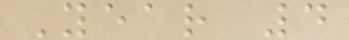Year 4
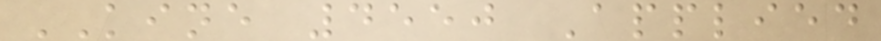KINE 4550 Applied
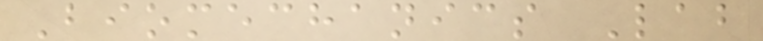Biomechanics Lab
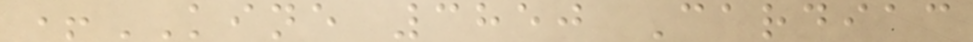+KINE 3850 Cardiac
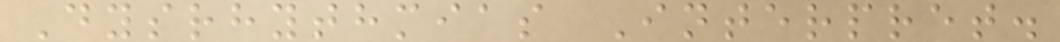Dysrhythmias Interpret.
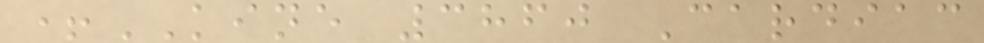+KINE 3860 Cardiac
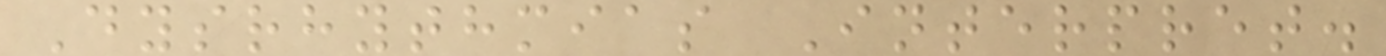Dysrhythmias Interpret.
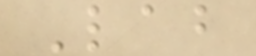Lab
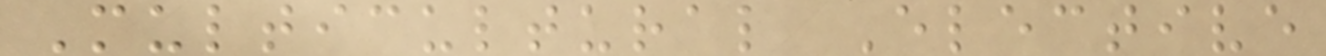Multicultural Elective
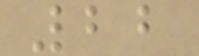22
